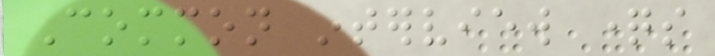Common interview questions
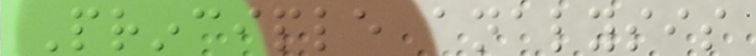Principle analysis
